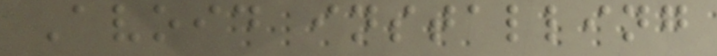Avoid installing
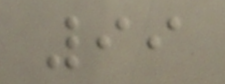99
